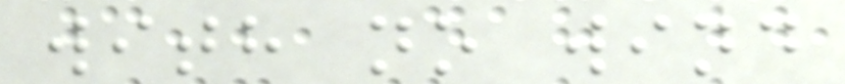with no wind
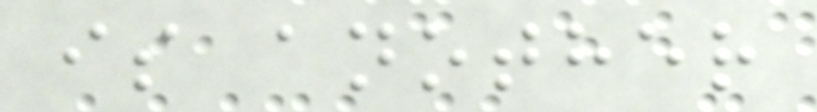is another
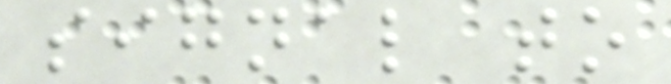signal to
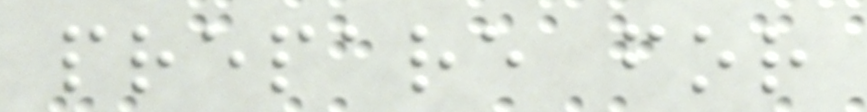prepare for
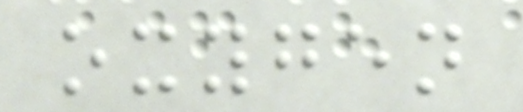oxygen
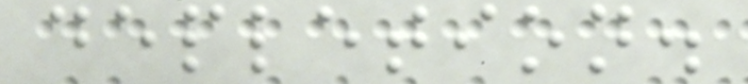depletion.
